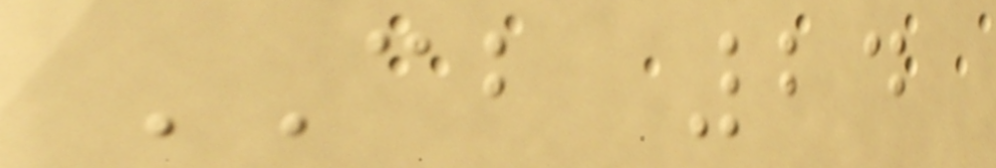CB 24
